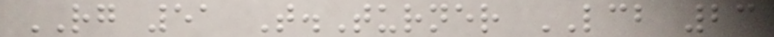RG 51 T.Turner LCB 23
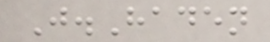J.Haden
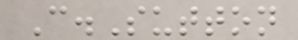C.Sutton
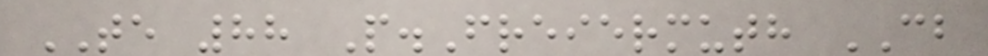TE 88 P.Freiermuth CB
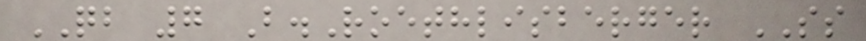QB 7 B.Roethlisberger SS
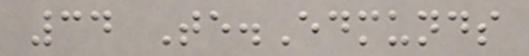34 Te.Edmunds
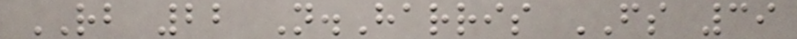RB 22 N.Harris FS 39
